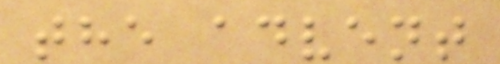the advent
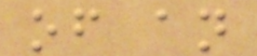of an
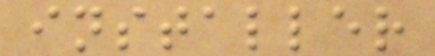installer
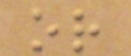or
